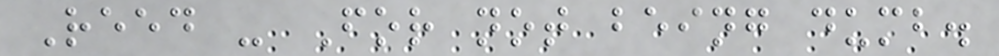Reed - For not being dumb.
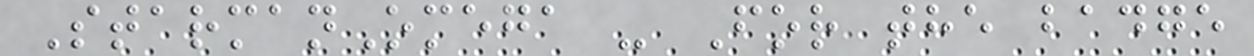StarmanOmega - For the badge
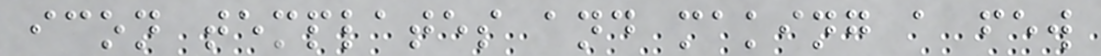icon templates and making a few
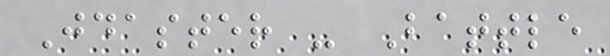Jdaster - Battle
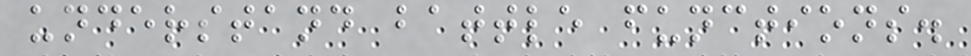understand battle functions.
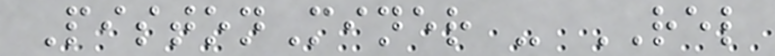PistonMiner - REL
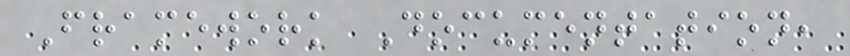Framework Documentation,
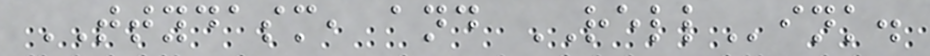TTYDASM, and RELLink.
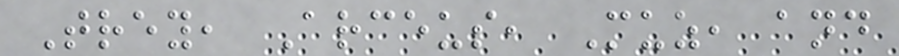Trey, Arceus, Muz, and
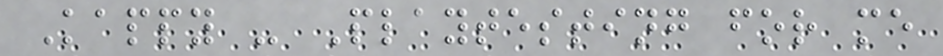Kappy - Playtesting for me
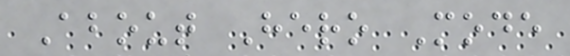About Hero Mode
